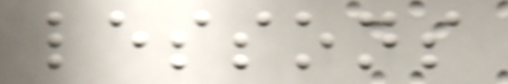lessons
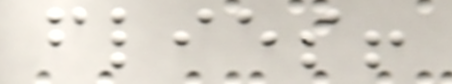flies!
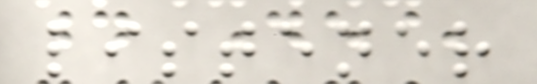listener
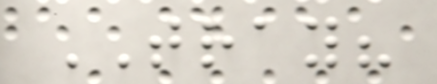TRAY?
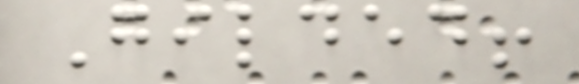Gilded!
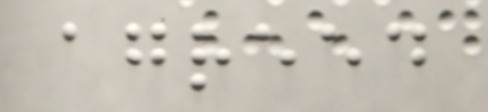agreed
